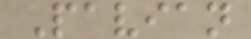Pavian
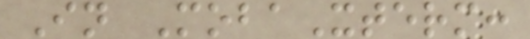In MobaXterm:
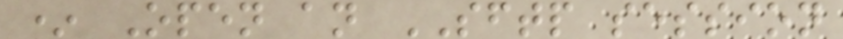* Open an SFTP session
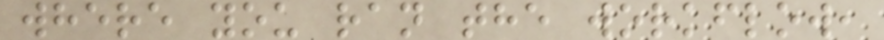where you ran the workflow,
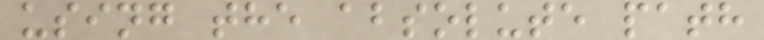using the absolute path
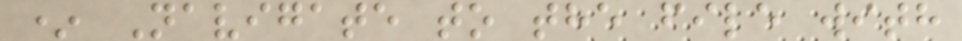* Navigate to the file with
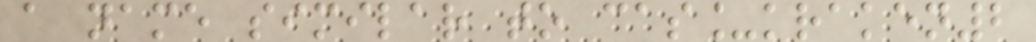a name similar to cas_kraken2
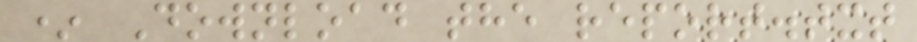* Download the report.txt
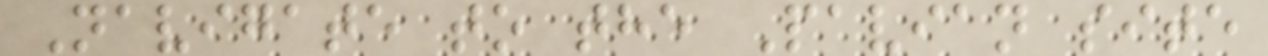Navigate to the Pavian site
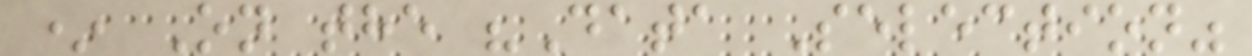* On the "Data Selection"
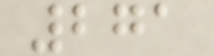271
